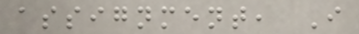assignment, I
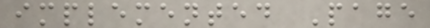implemented Page
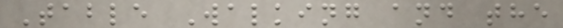Table Walking and the
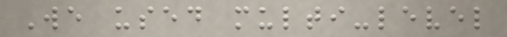We used multi-level
